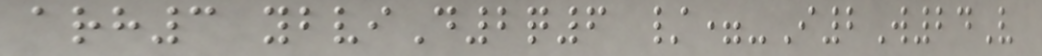arh3 ybviD2q6 /=-I2W24V
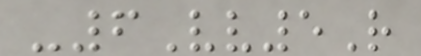-6Vv5R
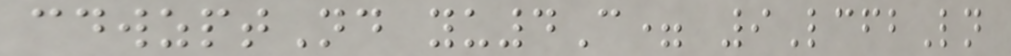cdwzptNd yu4C= 9LcfbLn
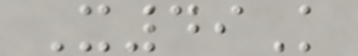X49K
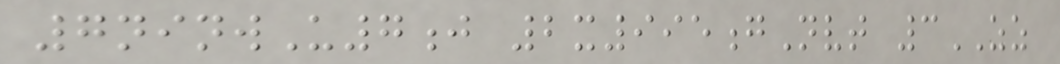7ninwU7j 2x995gNvt 3ZZ
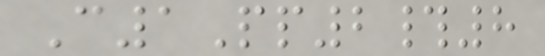C1Pp2#8
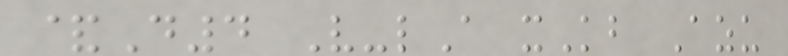&D4 V-lA xKb Azu
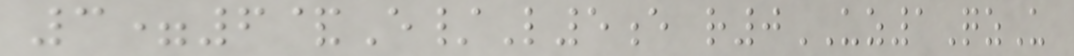3=6&E/L5e r0UZ1QzU
